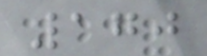170
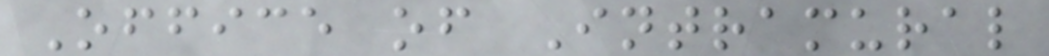Office of Intramural
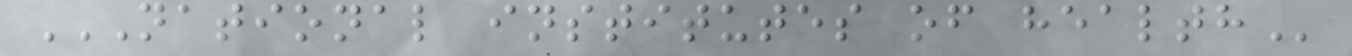NATIONAL INSTITUTES OF HEALTH
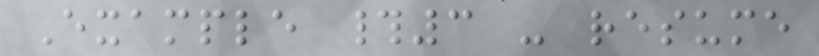Example #3 - resume
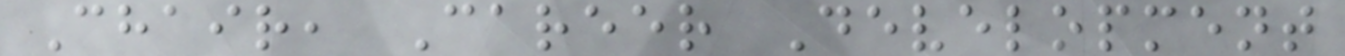Chair, Career Development
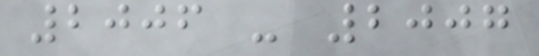2006 - 2007
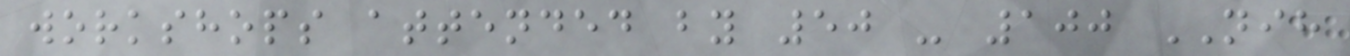workshops attended by 50 - 100 NIH
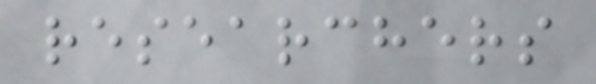researchers
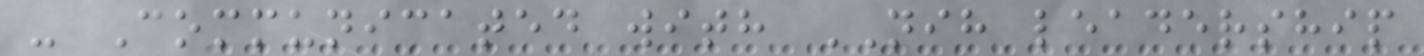- Communicated with NIH leadership
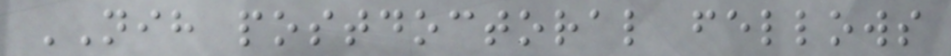NIH postdoctoral fellows
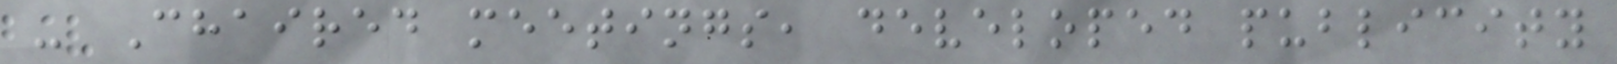- Chaired meetings, developed publicity
